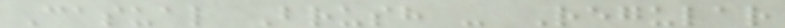Casual Brush - Regular
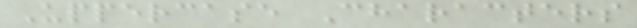Uppercase Characters
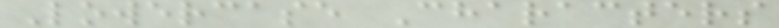Lowercase Characters
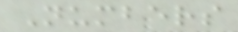Numbers
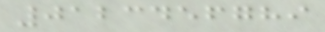0123456789
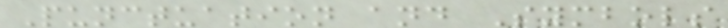Punctuation and Symbols
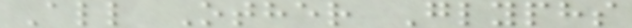All Other Glyphs
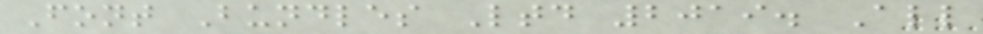Font Bundles Ltd 2019. All
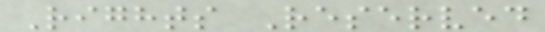Rights Reserved
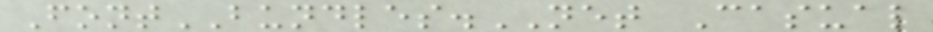FontBUNDLES.NET Casual
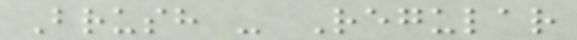Brush - Regular
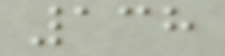138
